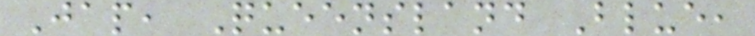Jap, Queensland Blue,
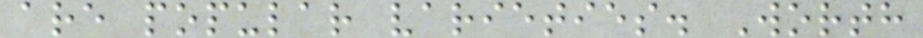are popular varieties. Worth
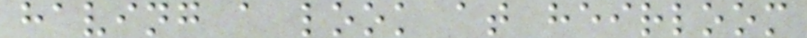having a look at heirloom
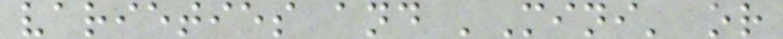varieties and 'Mini' or
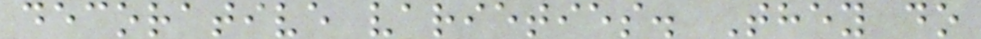decorative varieties. They do
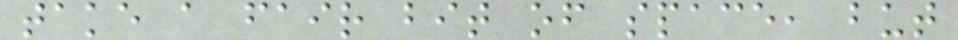take a fair bit of space, but
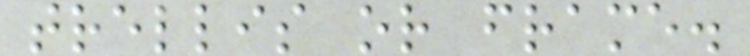trellis or frame.
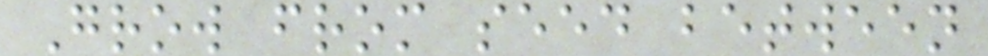Grow from seed between
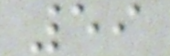59
